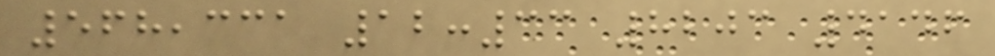568,331 12:33 8203 4146
